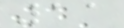11
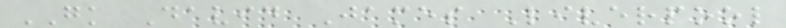GK David James Liverpool
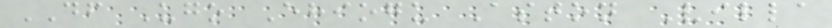DF Ugo Ehiogu Aston Villa
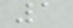1
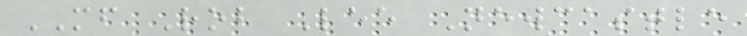MF Rob Lee Newcastle
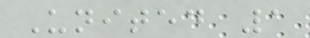United 1
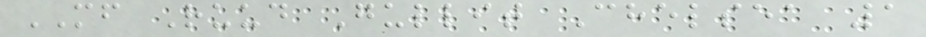MF Ruud Gullit Chelsea 1
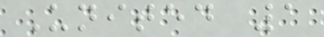United 1
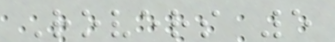Rovers 5
